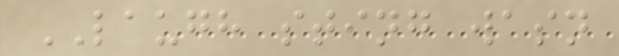LAUGH sting wasn
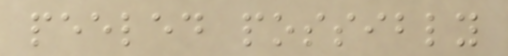peeled possibly
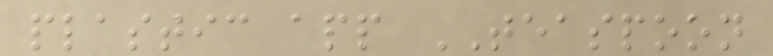plastic app TEASPOON
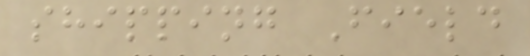shipping Field
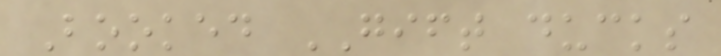Booked GIFT ducks
